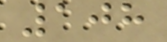108
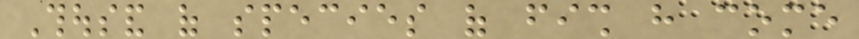Thousand of species of fish have come
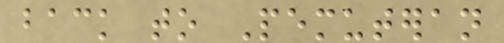back to Pemuteran
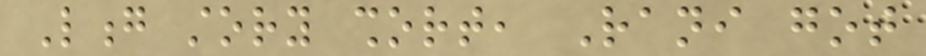Long story short, Rani got
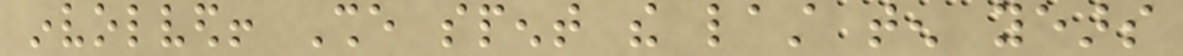involved! She spent the last ten years
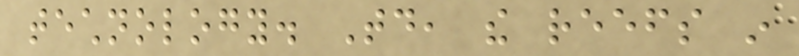technology. Today, the reefs in
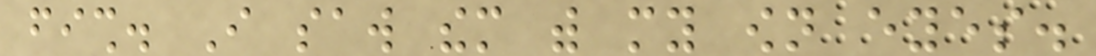fish. I saw them with my own eyes.
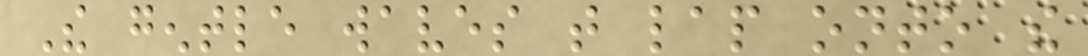The gentle waves that lap onto the
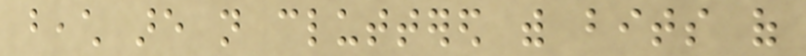beach are not cluttered with bits of
